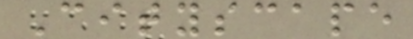Cityscape
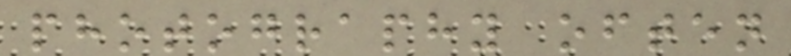photography often
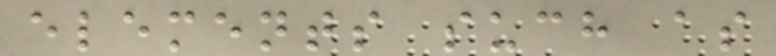elements such as
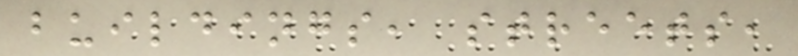buildings, streets,
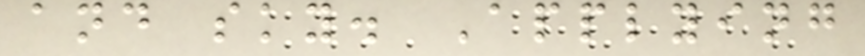and sky. Applying
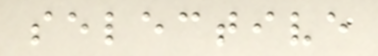selective
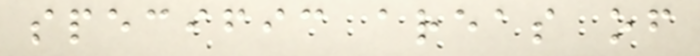specific areas of
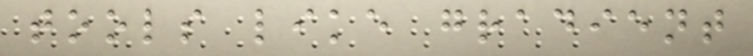tools like gradient
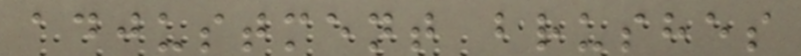adjustment brushes
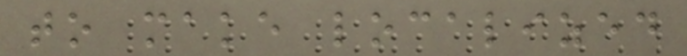to make localized
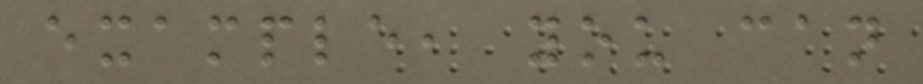example, you can
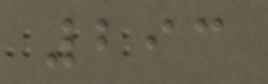293
